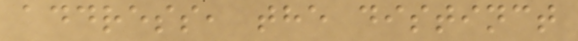address, the distinct
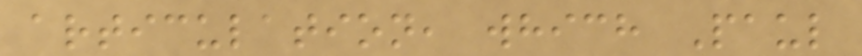articulation, which Paul
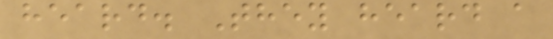heard. They heard a
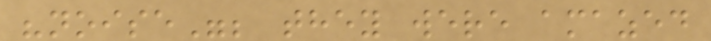"noise"; they were amazed
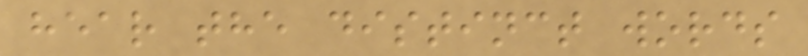hear the distinct words
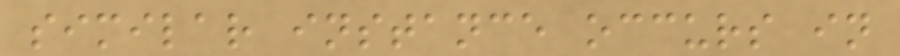similar instance occurs in
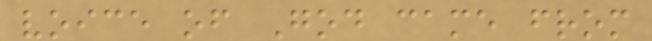voice of God came from
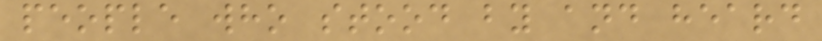people who stood by and heard
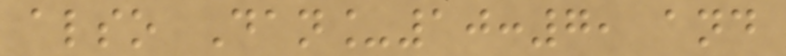also Dan_10:7, and
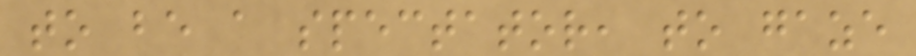to be a spectator, to gaze
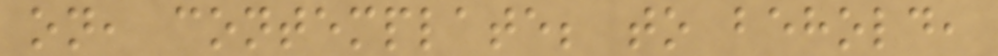on, contemplate; to behold,
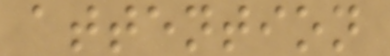attention
